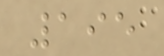195
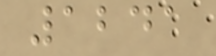1241
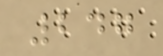247
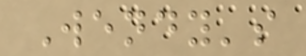Wendy's
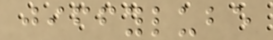jiffylube
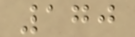170
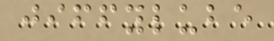jiffylube
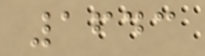1643
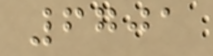6701
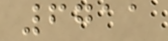6711
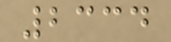2334
